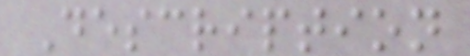Description
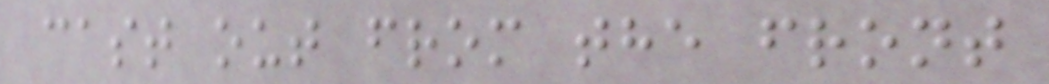cast out from the front
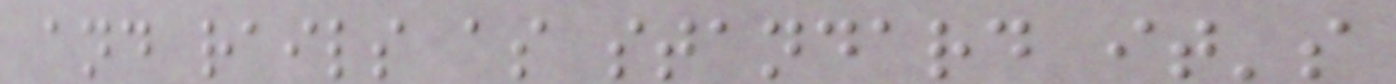and rails as standard it's
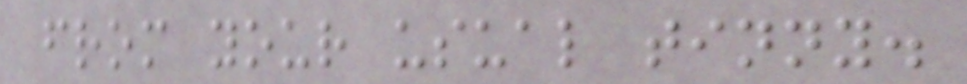from your usual tinny.
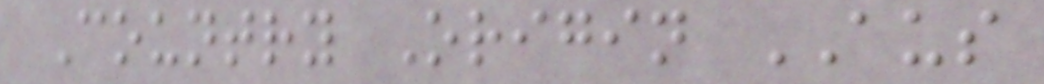Country Origin AUS
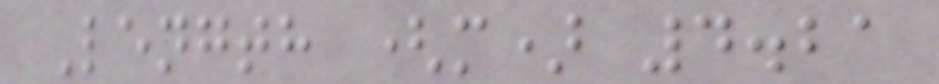Length (m) 4.21
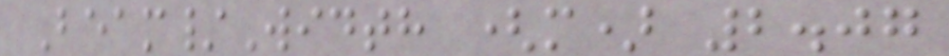Beam/Width (m) 2.07
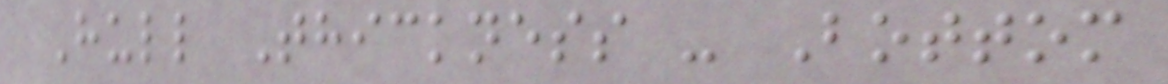Hull Thickness - Bottom
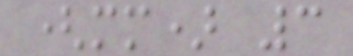(mm) 3
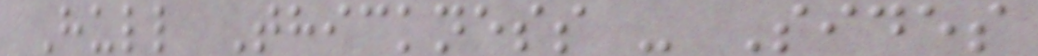Hull Thickness - Sides
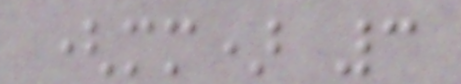(mm) 3
